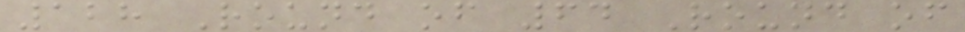128 Round of 64 Round of
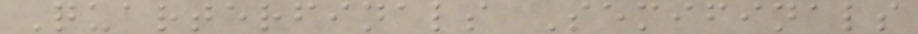Quarterfinals Semifinals
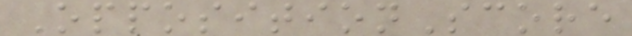OppositionScore
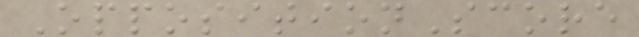OppositionScore
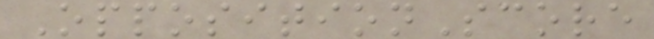OppositionScore
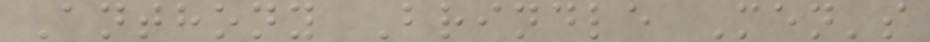Anthony Brindle Men's
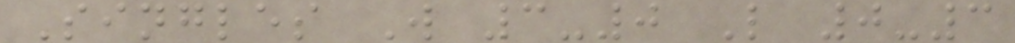Singles W 3-0 L 0-3
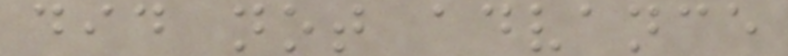did not advance
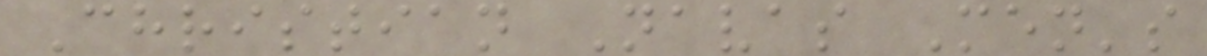Christian Navas Men's
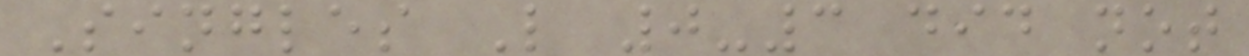Singles L 0-3 did not
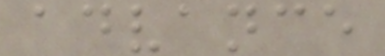advance
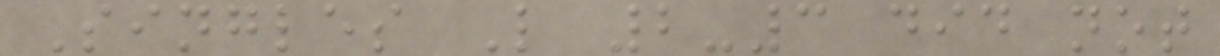Singles L 2-3 did not
